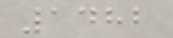1482
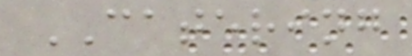CATERING
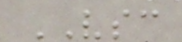VSC
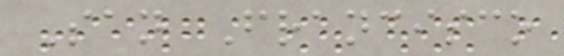San Francisco
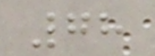78
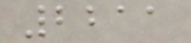2211
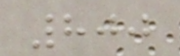800
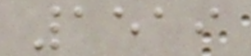1519
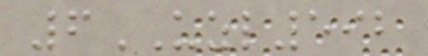6UZL592
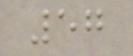57
